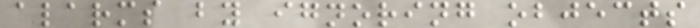alarms by ignoring objects
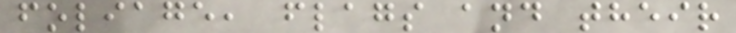foliage, flags and their
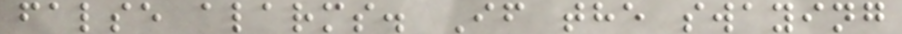false alarms. If the swaying
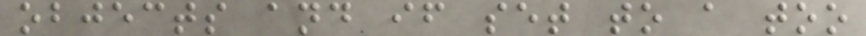objects and if set to a too
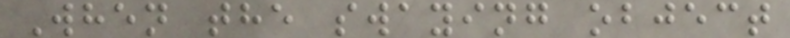When the swaying object
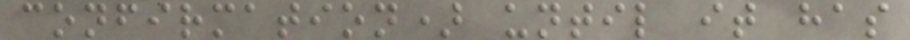confirmation) until it has
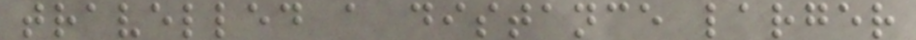travelled a distance larger
